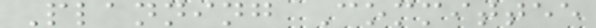Planning Committee
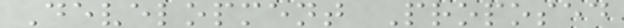Development Proposed
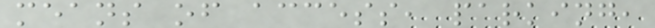means of access, parking,
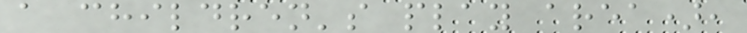a children's play area),
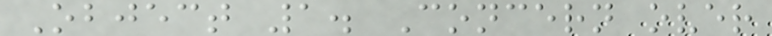Object 1. Concern over
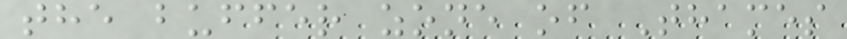the buffer zone of Thames
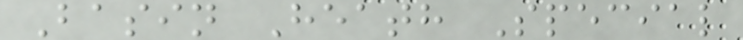Basin Heath Special
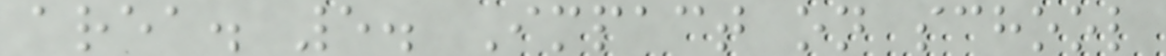area. 5. Impact on school
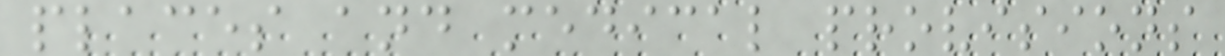places and medical provisions
